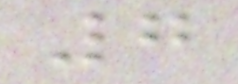7
